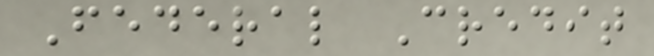Federal Credit
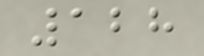128
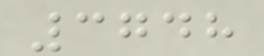3748
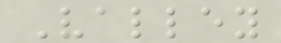Valley
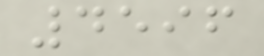4596
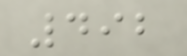492
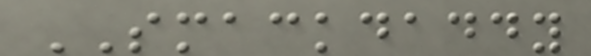SMACKDADDY
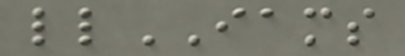llIAMS
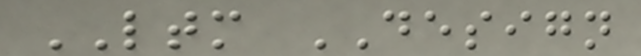LTM DESIGN
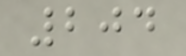204
